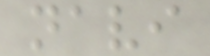navi
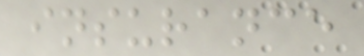insurance
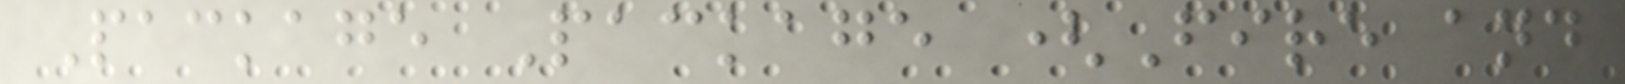Package Package (Fire and
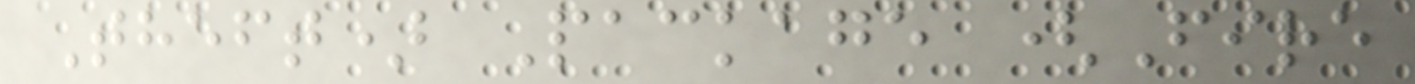Theft) Package (Fire
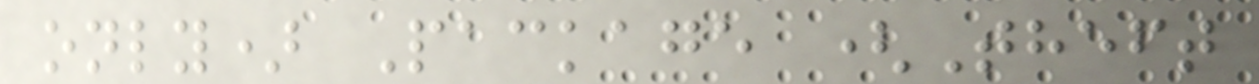only) Package (Theft
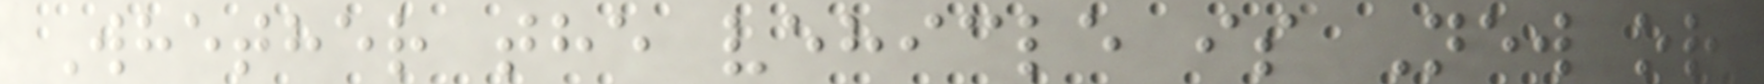Whether the vehicle is New or
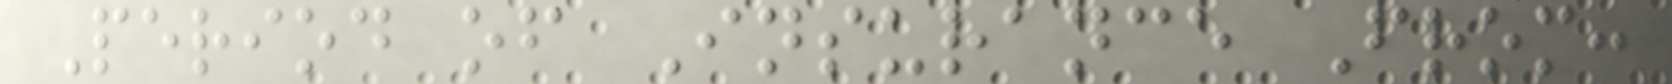Period of Insurance From:
